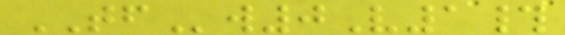TFw0V1#
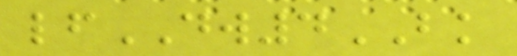lfDW4BK
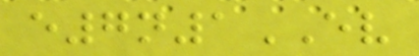e7n1EV
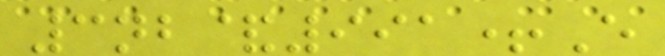3nb&991+E
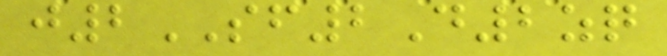j2SF2D2zq
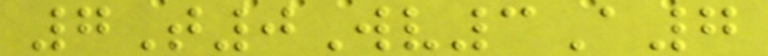7T0Wv3A7
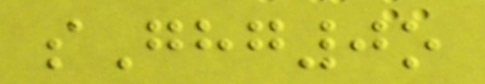sGhg0o
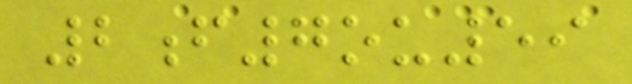2f7ou59
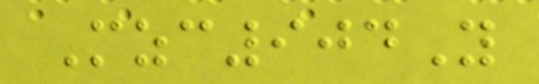Mzc904Y
